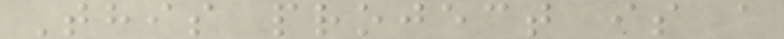This project is a
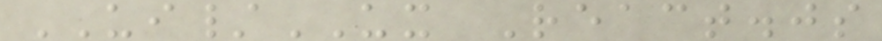UI/UX React.js
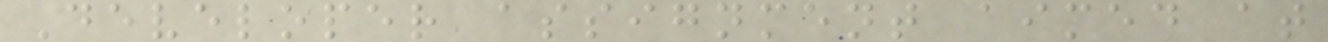Developer assignment aimed at
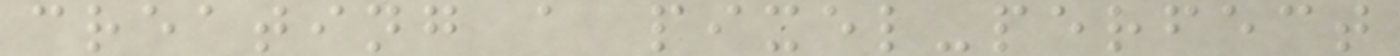creating a pixel-perfect
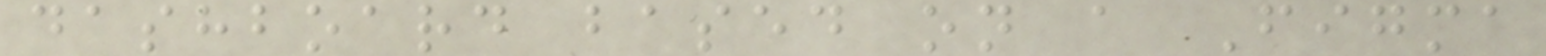dashboard based on a Figma
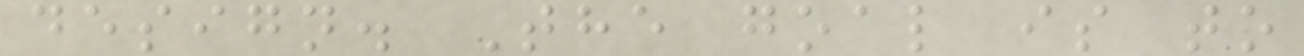design. The goal is to
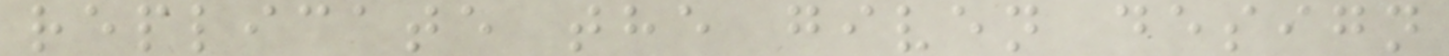replicate the given design
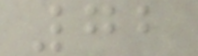72
